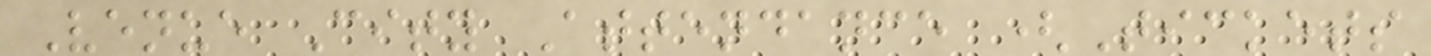Venue City Attendance (Tickets
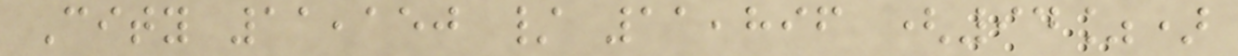City 11,150 / 11,896 (94%)
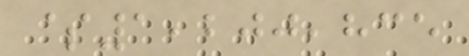$1,200,835
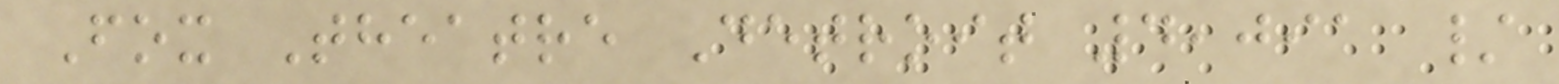Fox Theatre Detroit 4,091 /
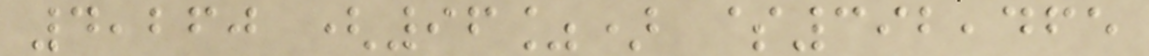4,260 (96%) $392,465
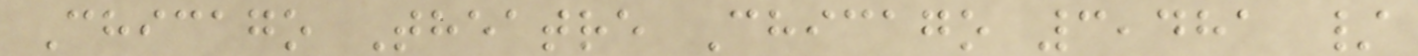Chicago Theatre Chicago 3,481 /
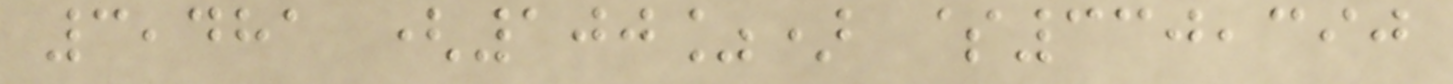3,481 (100%) $330,390
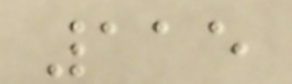115
